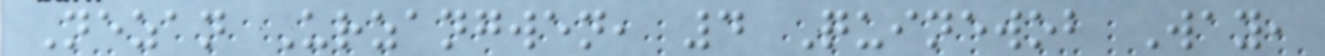Nezan Urzangwen, 4 Quinewob Way,
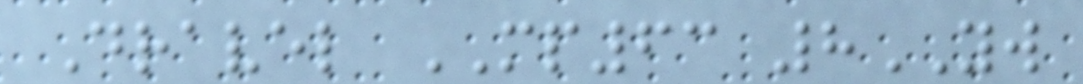Dravel MP63 8YW
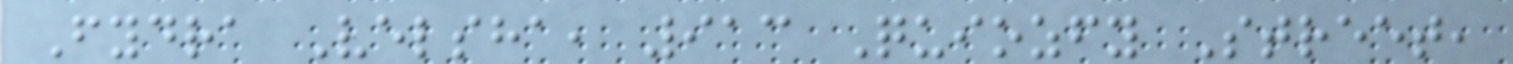Fydra Velsha, 913 Quiozfy Street,
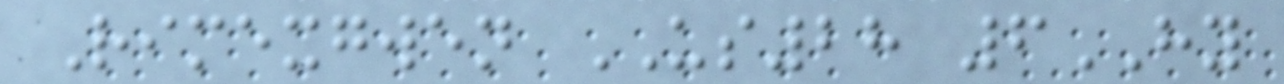Rimexgwen US28 6HY
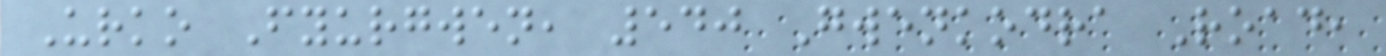Urko Fyurgwen, 540 Gwenkodra Road,
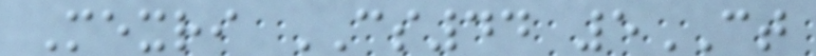Mexri CS44 5CT
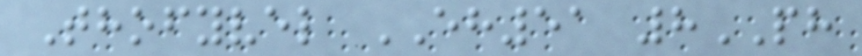Thofyvel EH51 8PH
